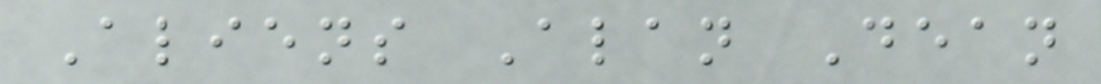Aliens Alan Dean
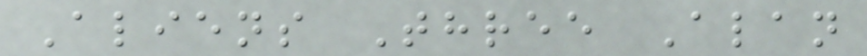Aliens Three Alan
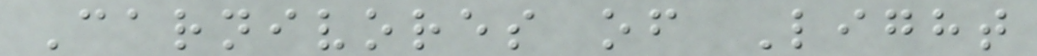Carnivores of Light
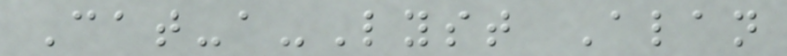Cat-a-Lyst Alan
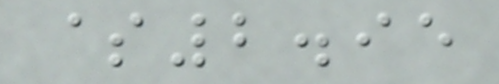$2.95
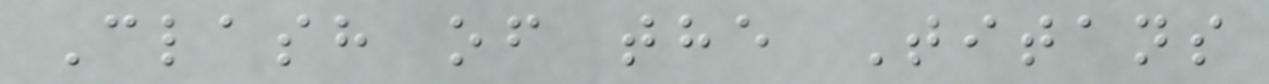Clash of the Titans
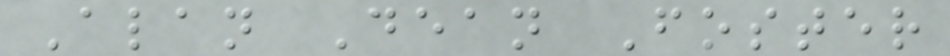Alan Dean Foster
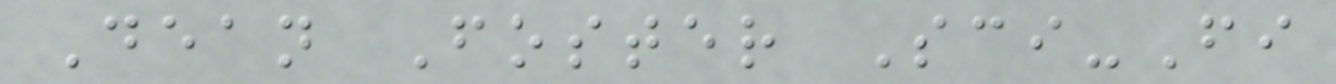Dean Foster Sci-Fi
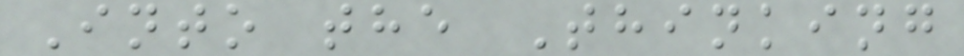Into the Thinking
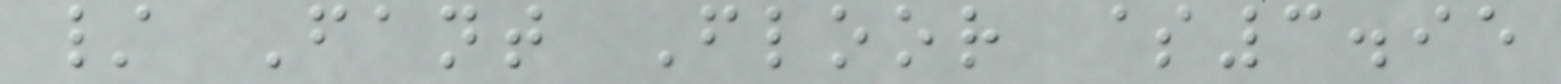/ Fant Floor $3.95
